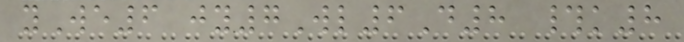yWe6 jy7Wl6D8 #k8
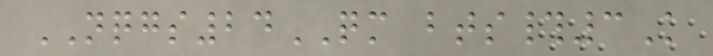NQGS24QM bts#3K
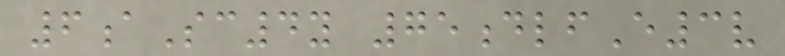6aSc4y 75dlfE3v
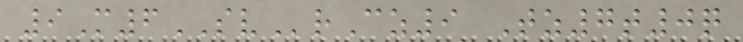9M6SVrCz9 Tz7t0q
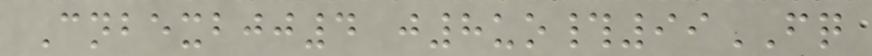Cnbexbjj4 j8uo#99FQ
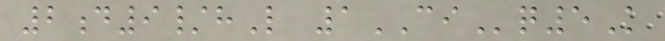2d9/hL 1CIq5K
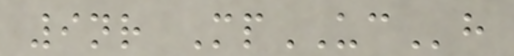9nr MpUCh
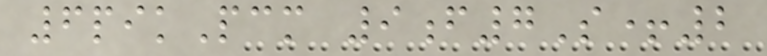6pikPcm 9f7S+2
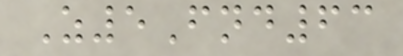Z5Fnd63
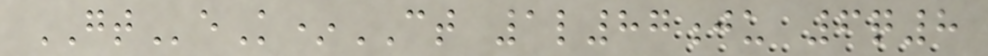GTeK*CT 1l87ju 6q8
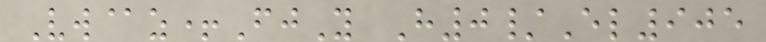Vw@z+FjY H0/El905
